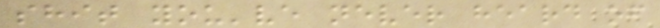shit you've never heard of
